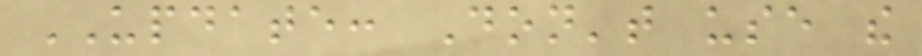UPDATE: Don't use the
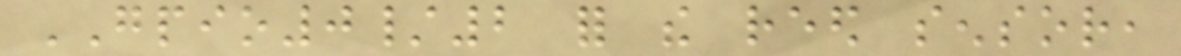GPIO0/2 for the reed sensor,
